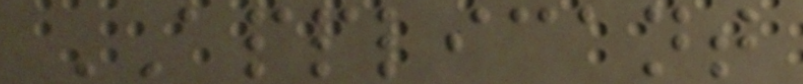APPLICANT
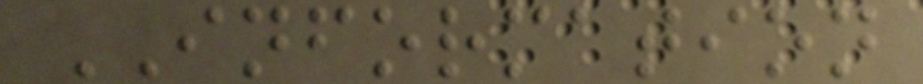INFORMATION
